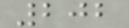202
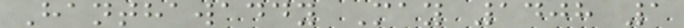Hanthawaddy May 1408 1
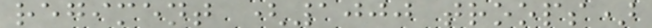regiment (1000 troops)
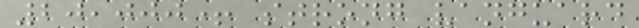20,000+ strong vanguard
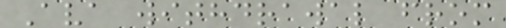Ava withdrawal from
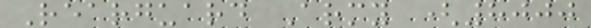Rearguard Army (8000
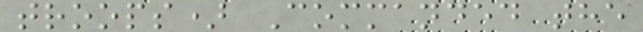troops) Commanded the
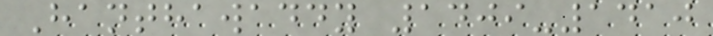Hanthawaddy 1409-1410
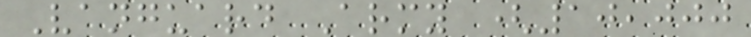Vanguard Army (10,000
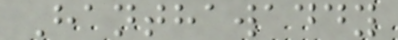Hanthawaddy
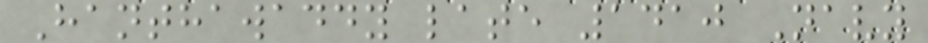Hanthawaddy late 1410 Navy
